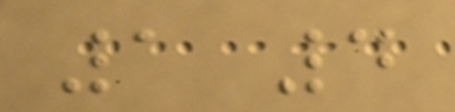1 4
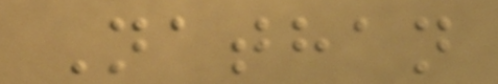Nathan
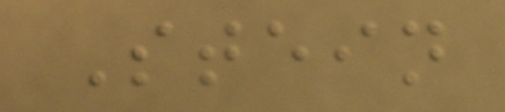Stein
